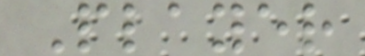Player
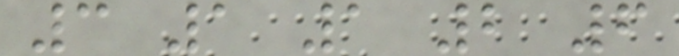3 1 1 2 6
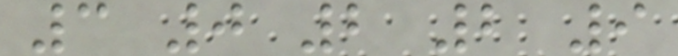3 0 2 2 9
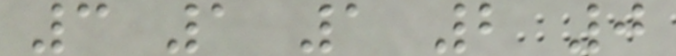3 1 1 2 0
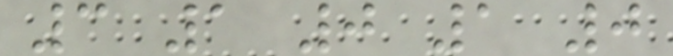3 1 0 1 0
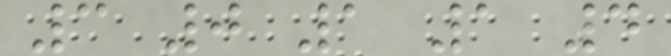3 0 1 1 4
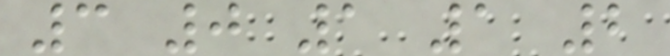3 0 1 1 2
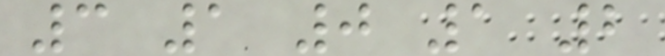3 1 0 1 2
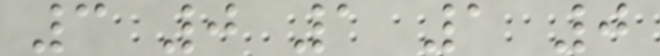3 0 1 1 0
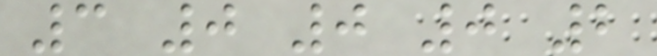3 0 0 0 2
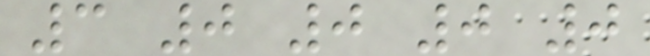3 0 0 0 0
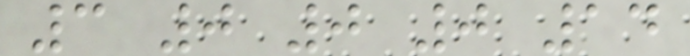3 0 0 0 14
